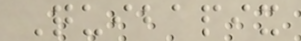Quibapix
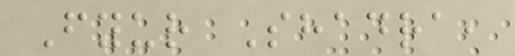Fyur Shadra,
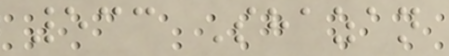533 Shazan
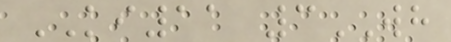KI11 3WH
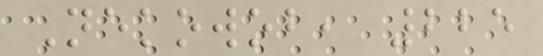Nekowob, 225
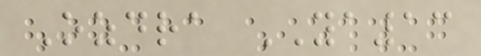Ozdra YA13
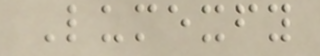Lumexfy
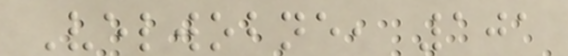Velwobne, 101
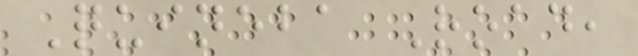Quineba Road,
